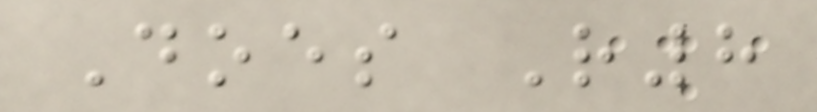Does R8
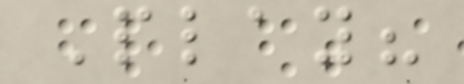Play?
